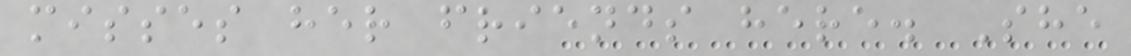misses her friends here. She
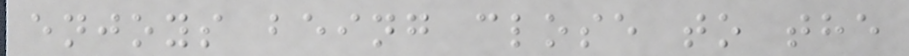enjoys being close to the
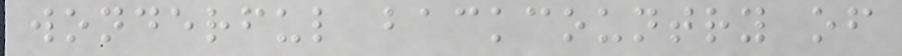wonderful backcountry of
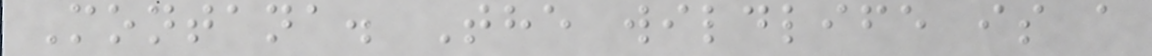Montana. The wildlife is a
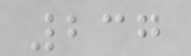237
